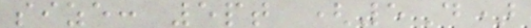size: 5pt (5D)
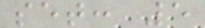set: 5
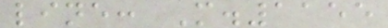line: M.1155
